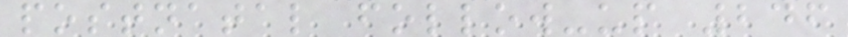postnatal follow-up 246
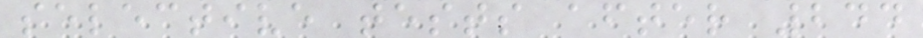selective tests after 244
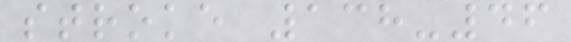stroke 138-46
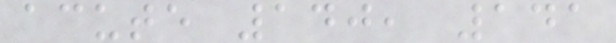acute 140, 141
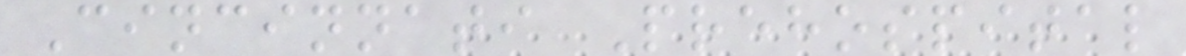Cincinnati Prehospital
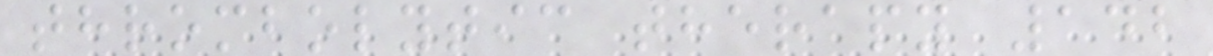thrombolytic therapy 142
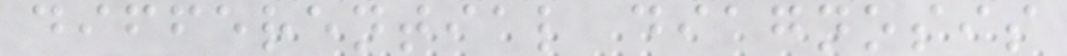differential diagnosis
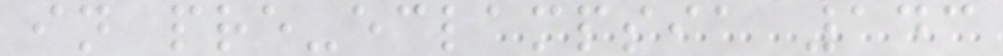in pre-eclampsia 143
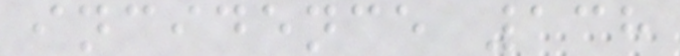incidence 138
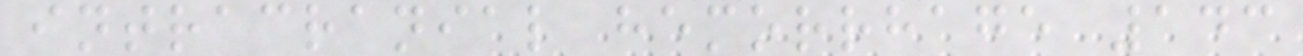intracranial hemorrhage 143
